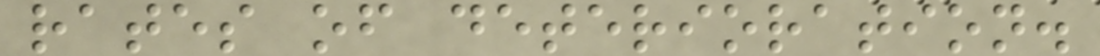rates of deterioration.
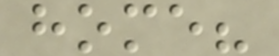home?
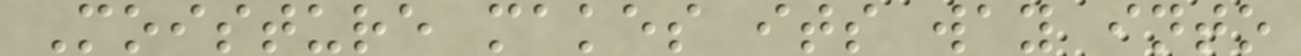Moisture makes its way into
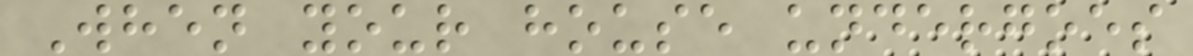When your house undergoes
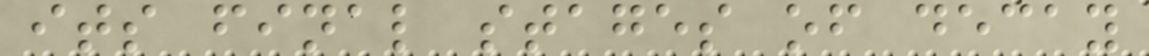its final stages of decay
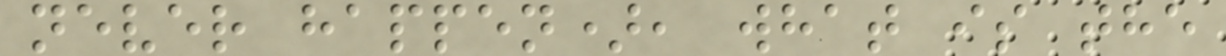never happen), what is the
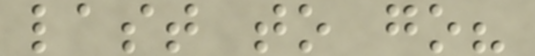last to go?
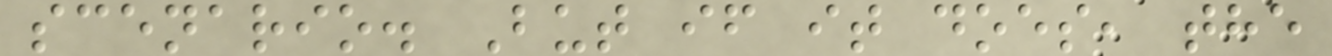scenario. But if it does, the
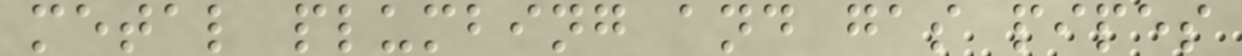metal plumbing and gas pipes
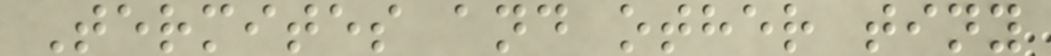Termites and other tiny
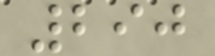290
